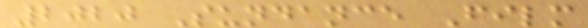2020 Sundance Film
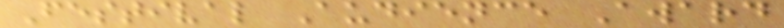Festival Audience Award
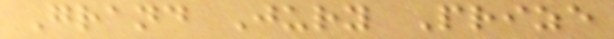Grand Jury Prize
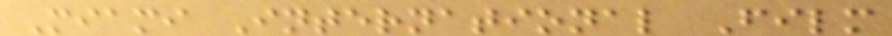Miami International Film
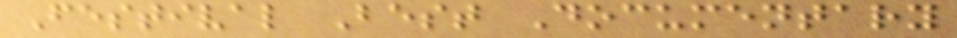Festival Best Documentary
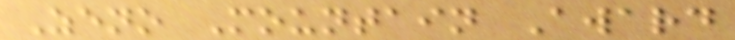Zeno Mountain Award
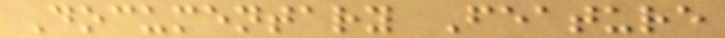Documentary Feature
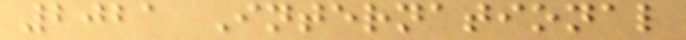2021 International
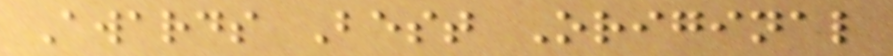Awards Best Original
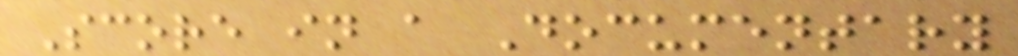Score in a Documentary
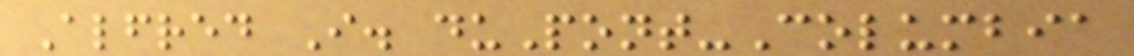Alfred I. duPont-Columbia
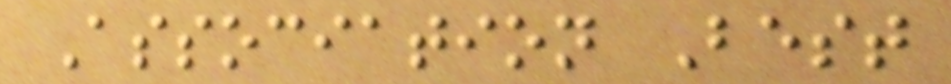Association Best
